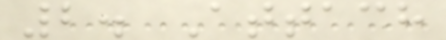2. Attach
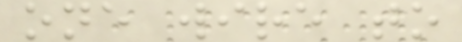one wire to
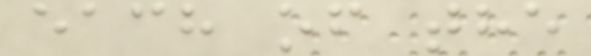each of the
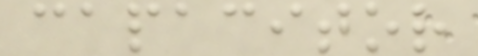capacitor
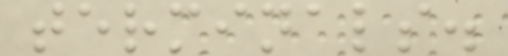terminals.
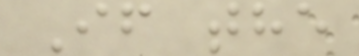If the
